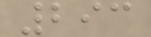293
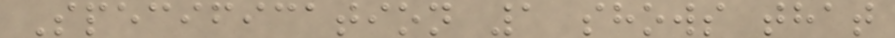Specification 1 shows that
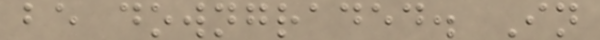be downgraded. In
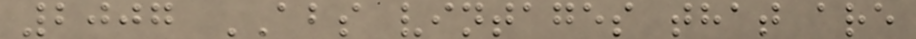2007 ABS vintages that are
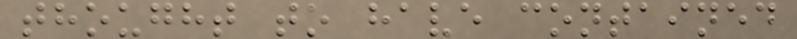thought to have contained
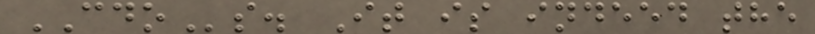CDOs. It is indeed the
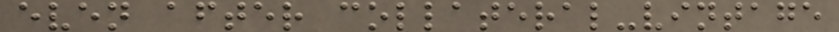even after collateral-vintage
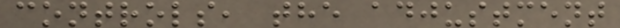controls, the adjustment
